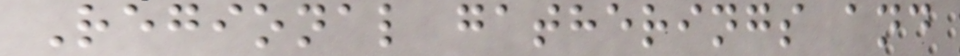Regional gatherings and
